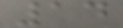14
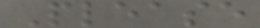Please
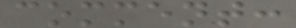comment:
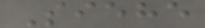Siehe
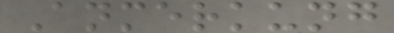Anmerkung
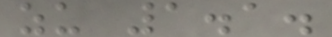zu 1.1.
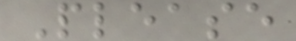Please
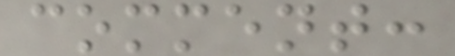comment:
